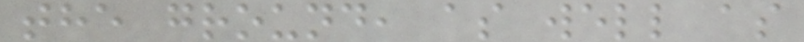the ground, as well as
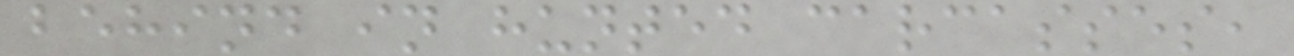behind in hunted carcasses,
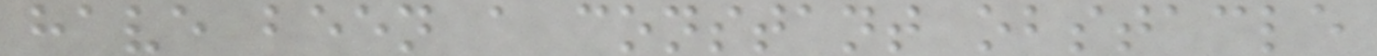have been a constant obstacle
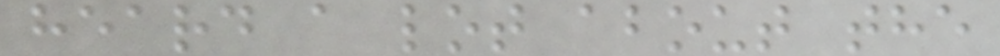heard a lot about the
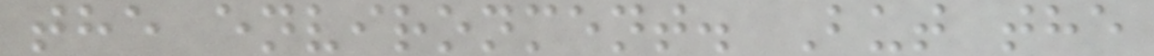the environment. But the
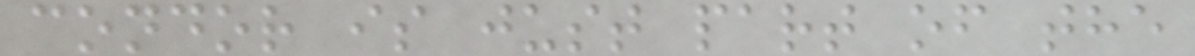condor is just part of the
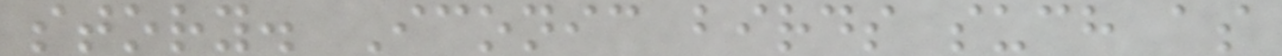story. Iconic birds such as
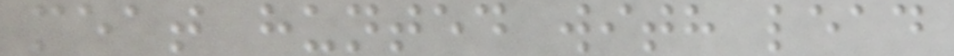meat hunted with lead
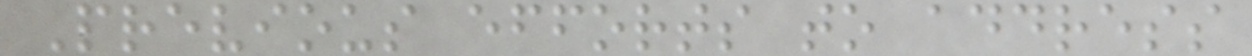Previous efforts to address
